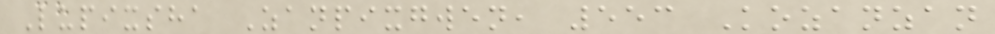Lupixsha Zanpixgwen, 553 Kozanzan
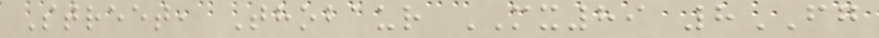Street, Thobaur MX89 8FG
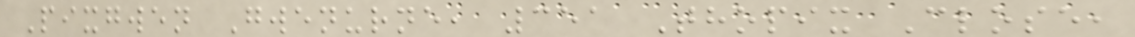Pixgwen Gwenurne, 351 Thopix Close,
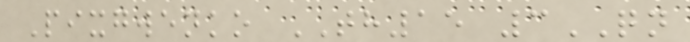Pixgwenko TH15 3QN
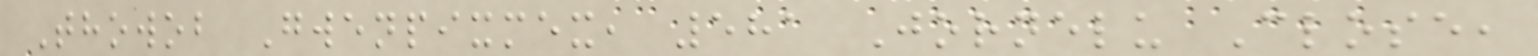Thowob Gwenpixmex, 581 Jornelu Close,
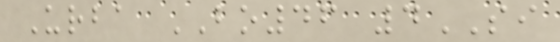Urba BO46 4SI
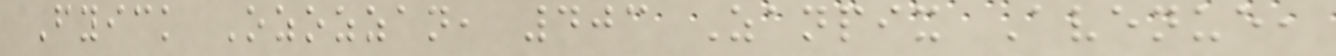Fyick Ozozzan, 403 Zanpix Avenue,
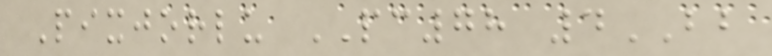Pixjorlu PC78 4BB
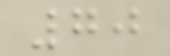70
